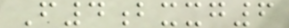F4bxxg6
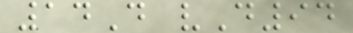14D vD94
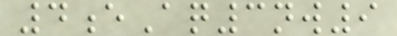4eAq3nw9
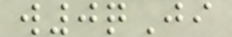w0qJi
